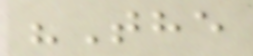"The
